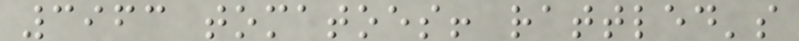3963 tomatoes! rattled's
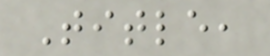Title,
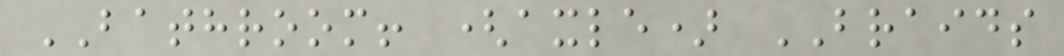BATHROOM! (axle) BRAIDS
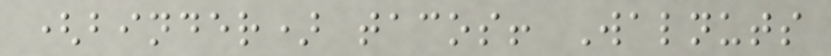(binder) tacos! Walnuts
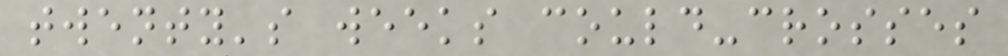twenty's weeks could-crosses
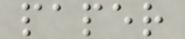paper
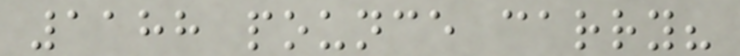1188 pounce carry?
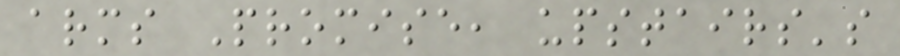arms Promise, upstairs's
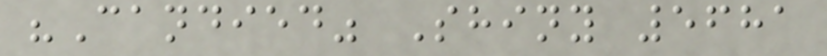"Candied" Shiny 5681
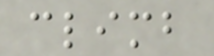climb
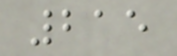215
